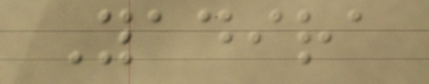Yadira
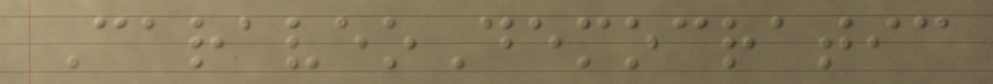CaraveoDemocratic
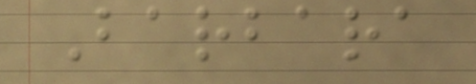Barbara
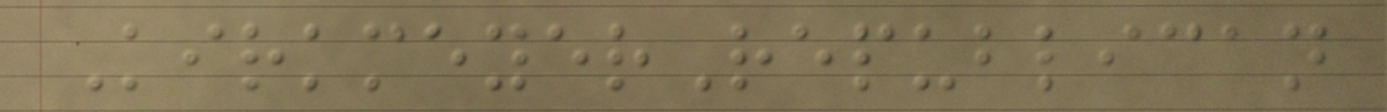KirkmeyerRepublican
